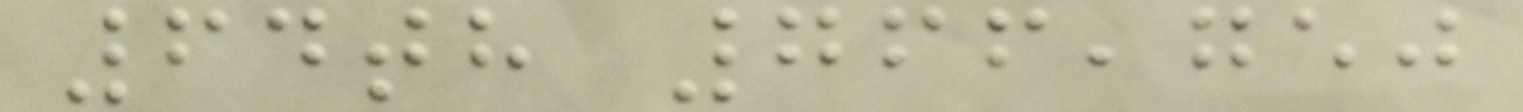64th 766,750
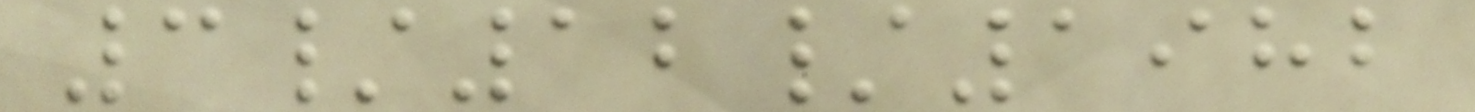3/12/1982
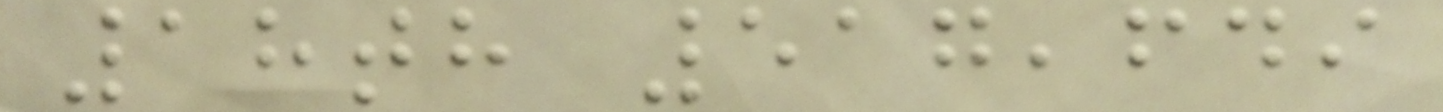18th 517,649
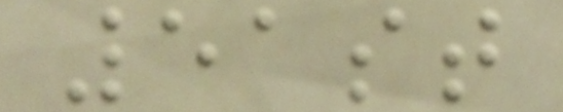51st
